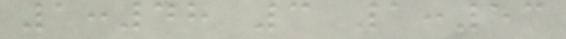1:48 3 1:53
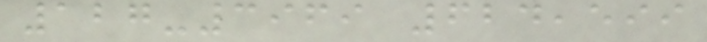127-3969 624,599
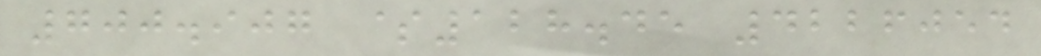700.907 $128.45 4226054
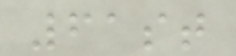61st
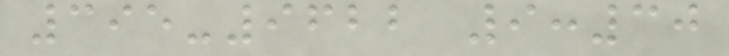395-9622 9:30
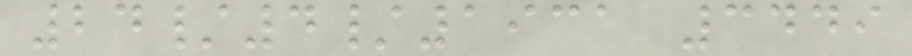24/4/1931 3449
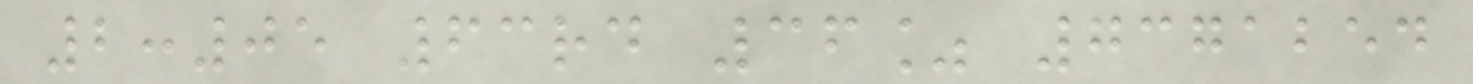2:05 63rd 36% 7371254
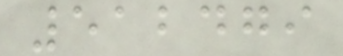512479
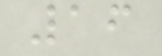16
